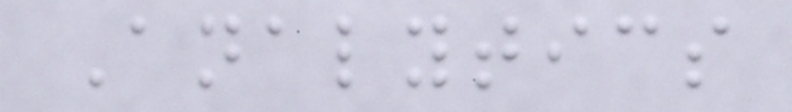Analytics
